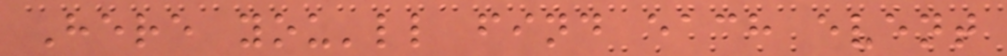Here you'll find each event
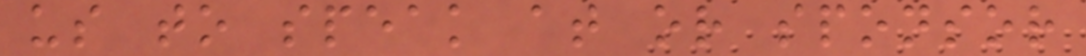us to speak at or sponsor
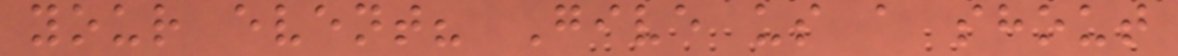your event? Give us a shout
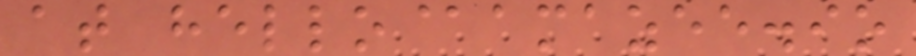at hello@amazee.io
